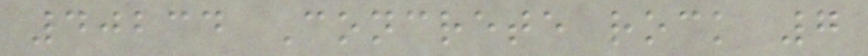40234 Concrete rock 7
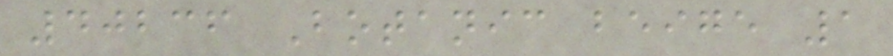40236 Botanic beige 1
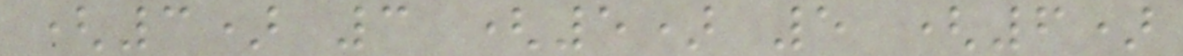(3) 3 (5) 5 (6)
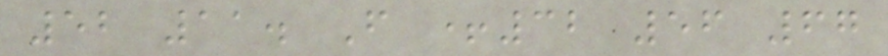52 11. F +32 56 67
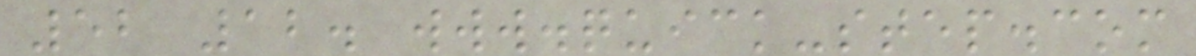52 12. www.quick-step.com
